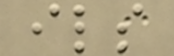ils
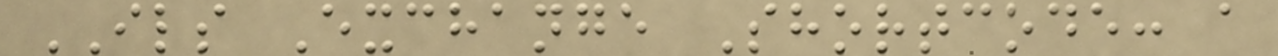ILS Exchange Shortcode: a
